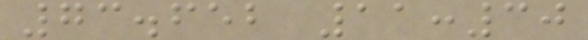73.652 11:30
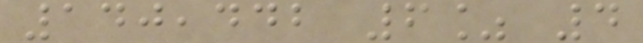140,442 6% 4
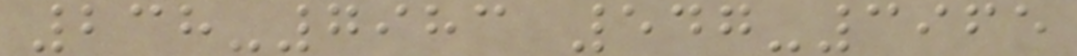238-7983 547-3965
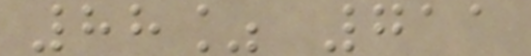88% 711
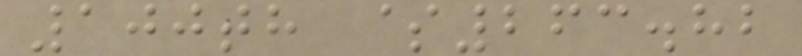100th $263.82
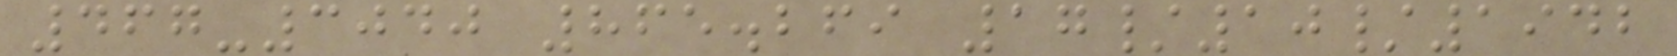467-3040 865.269 17/10/1942
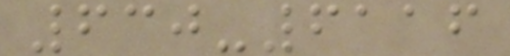630-6116
